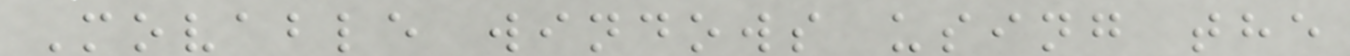Movable windows using the
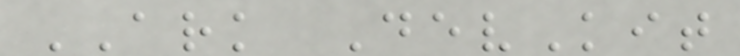ARK DevKit
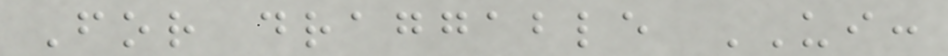For draggable UI:
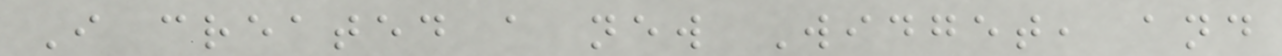I created a new Widget, and
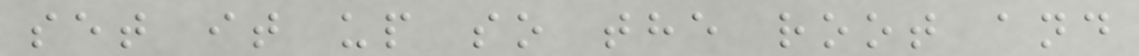set it up so the root and
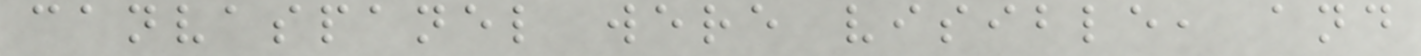canvaspanel were visible, and
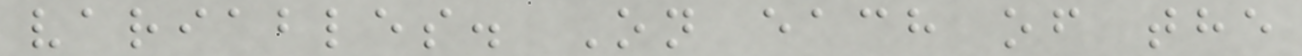variables. On each of the
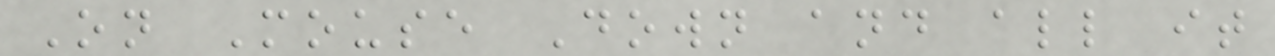On Mouse Down and all it
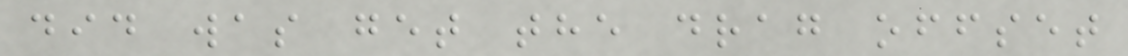did was get the drag offset
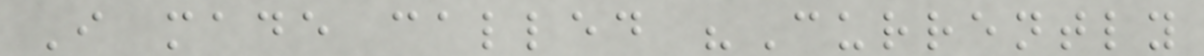I made called "Currently
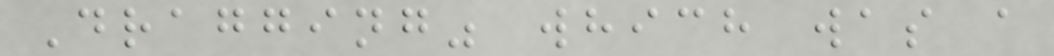Dragging" which was a
